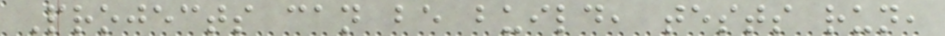Projects can be build, tests run,
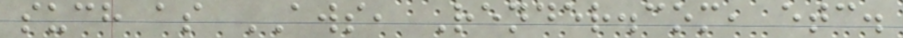such as AWS, Render.com, etc.
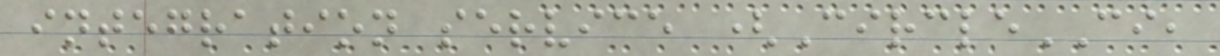integration service (CircleCI,
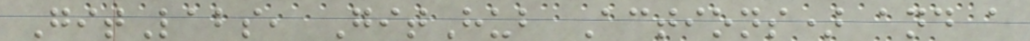GitLabs, GitHub Actions) and a
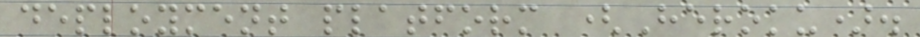deployment platform (Heroku).
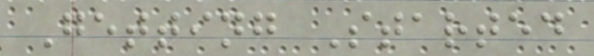Getting Started
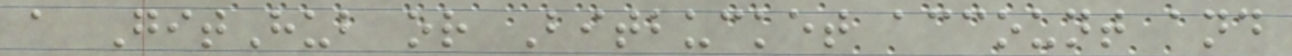a GitHub or Bitbucket account and
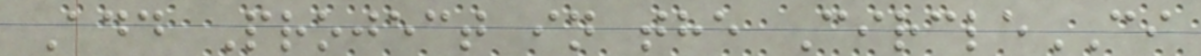Add Project in the CircleCI
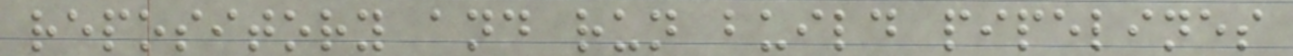repository and run build pipelines
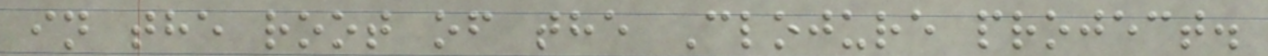in the root of the Clojure project.
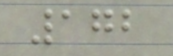172
